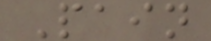Pain
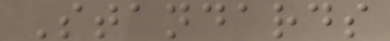Standards
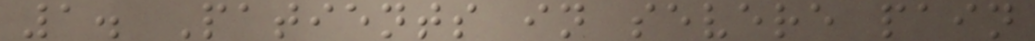1. Patients in severe pain
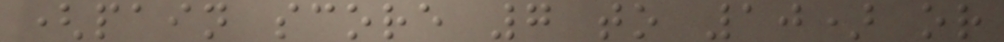(pain score 7 to 10) or
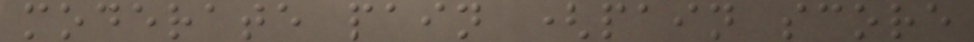moderate pain (pain score
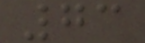73
